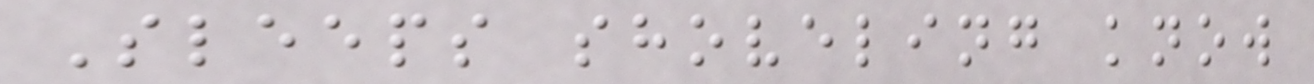Sleeps shoveling know
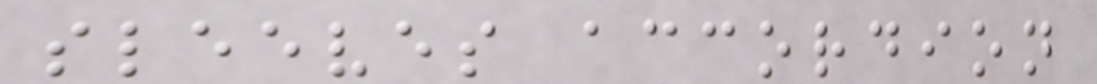sleeves accordion
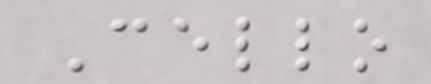Cello
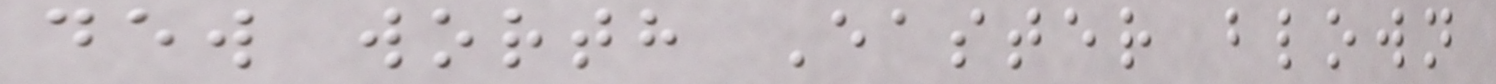dew worth Easter blown
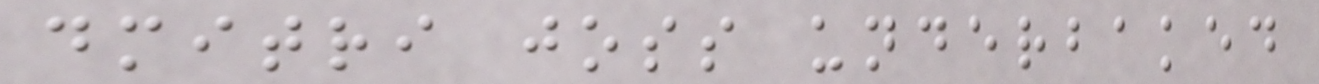dmitri joss underbaked
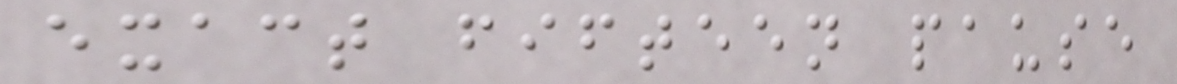exact fifteen pause
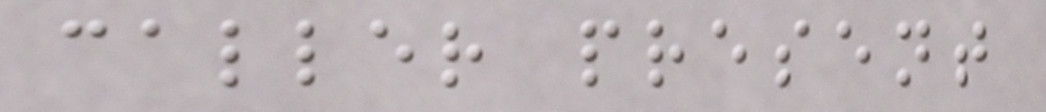caller present
